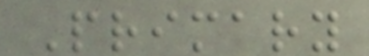Primary
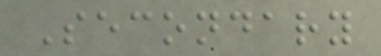Secondary
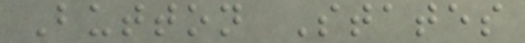Button States
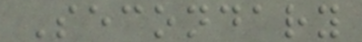Secondary
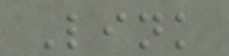Link
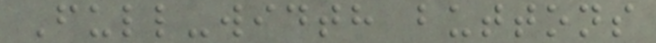Full-width buttons
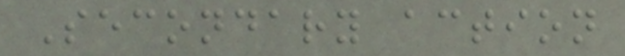Secondary action
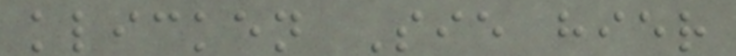klicken Sie hier
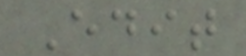Edit
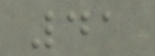41
